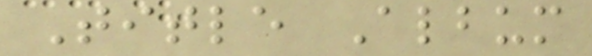Title Album
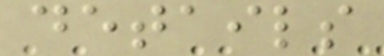details
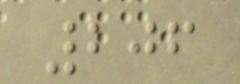206
